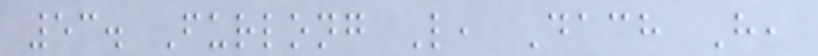53. Furlong L, Dach H,
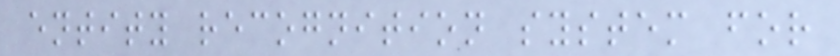entity recognition system for
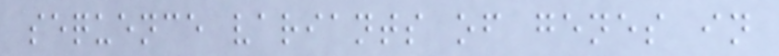sequence variants of genes in
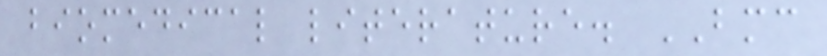biomedical literature. BMC
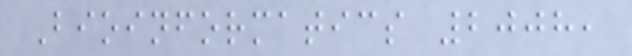Bioinformatics 2008,
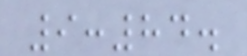9:84.
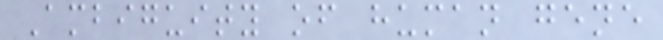Ambiguity of human gene
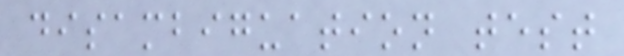disambiguation test
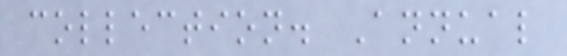collection. Annual
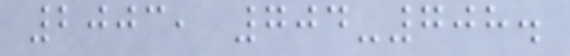2003, 704-708.
